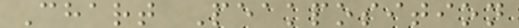Chart Peakposition
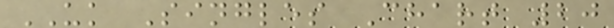UK Singles Chart 20
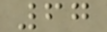67
